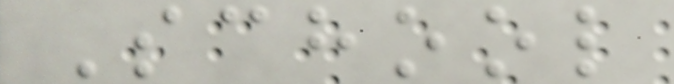School
